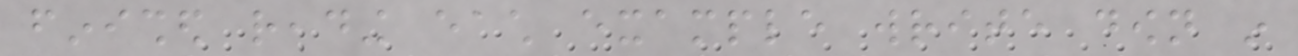finished reading each example write down in
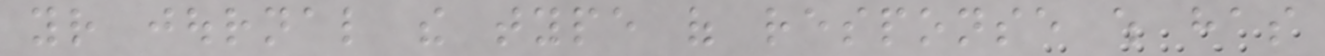your journal the type of response which has
